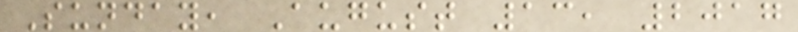Sunday, August 13, 2017
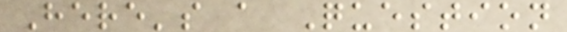Here's a Question
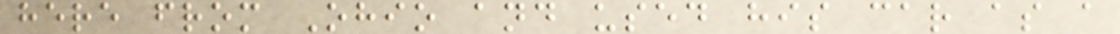here from Ohio and used his car as a
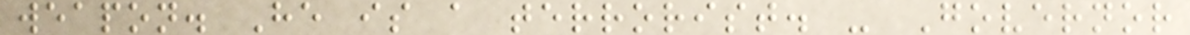weapon. He is a terrorist. - Governor
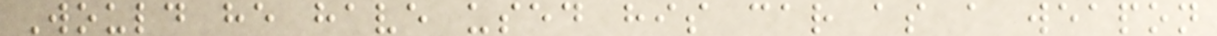Would he have used his car as a weapon
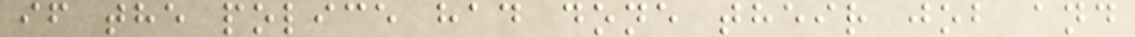if the police had done their job and
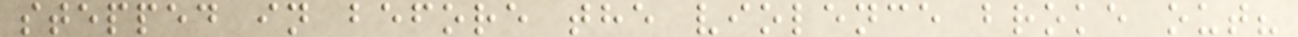stepped in before the violence broke out?
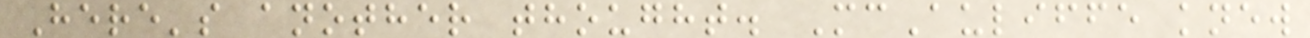Here's another thought. McAuliffe knew
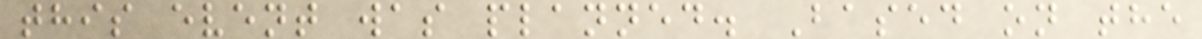this event was planned. Based on the
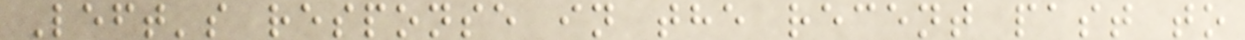Left's response in the recent past to
